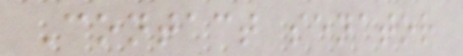Contact senator
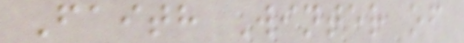Faith Winter of
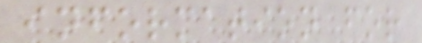information for
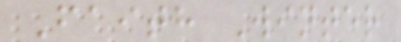Faith Winter
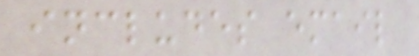includes email
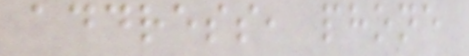address, phone
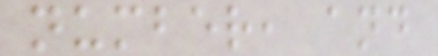number, and
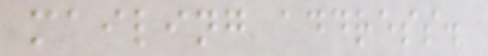mailing address.
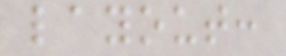layout:
